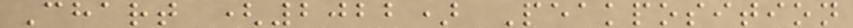Chart (2022) Peakposition
